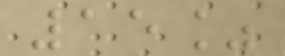15%
